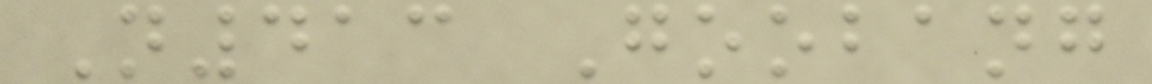N413 Goobang
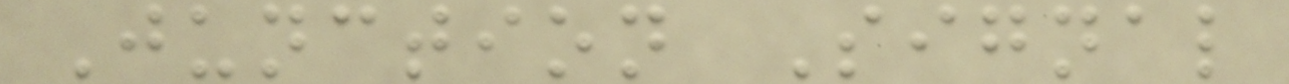Junction Signal
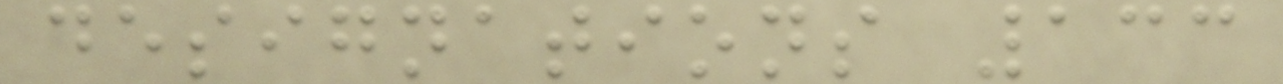designations 133
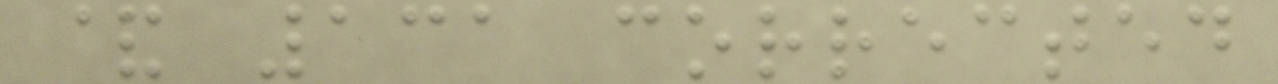& 131 corrected
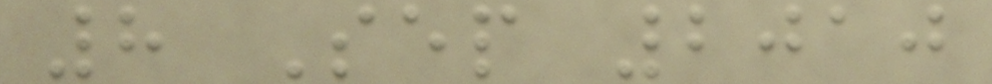8 Sep 2010
